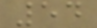54
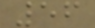56
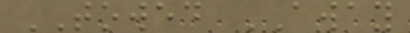TOWED AWAY
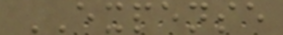EXPENSE
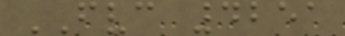FVC 4251
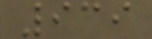939
